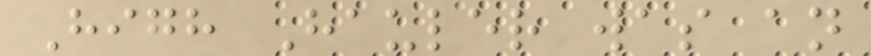High Hauler was an
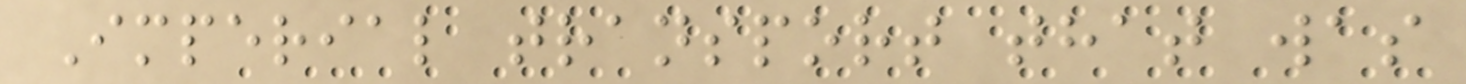Imperial transport that was
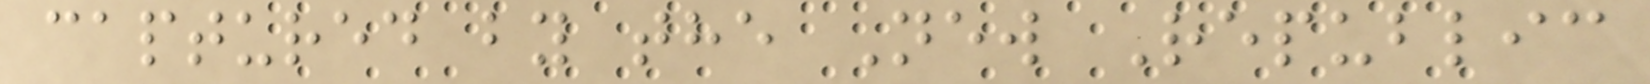captured by the New Republic
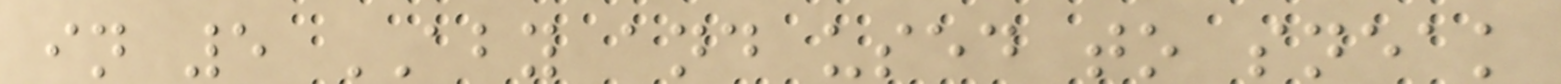in 5 ABY and used to sneak
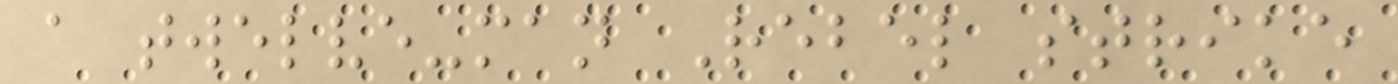a twelve-man Rebel strike
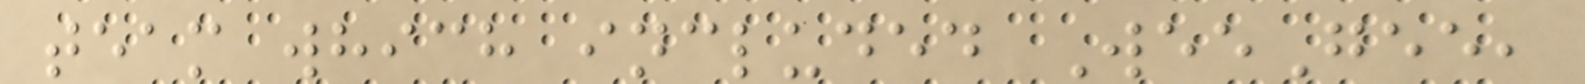team which included WeeGee,
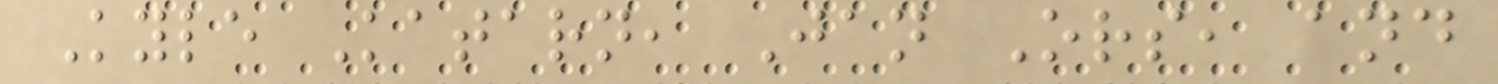Kyle Katarn, Jan Ors, and
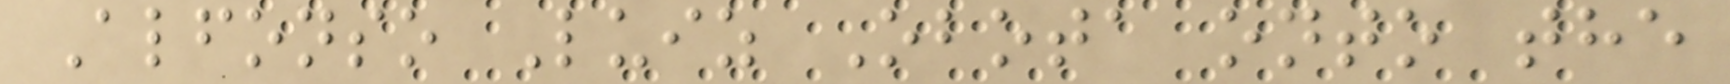Alfonso Luiz Obota onto the
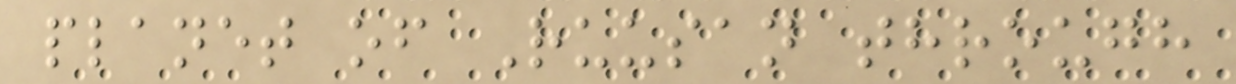planet of Ruusan through
